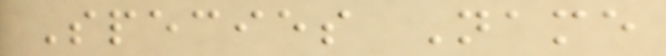Species Name
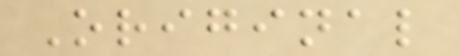Original
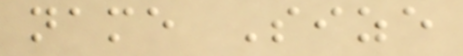name Size
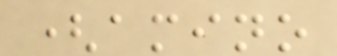(amino
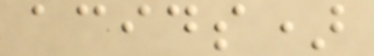acids)
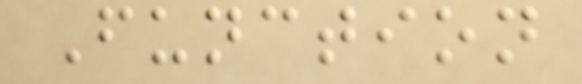Function
